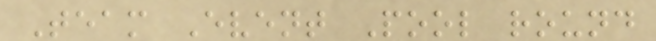Team Event Pool round
